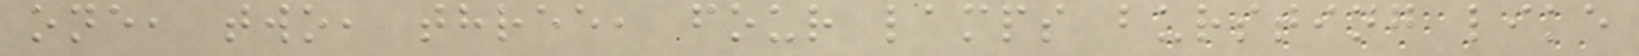one, two, three, four lamps bursting like
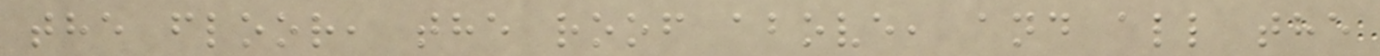the floor, the roof above, and all the
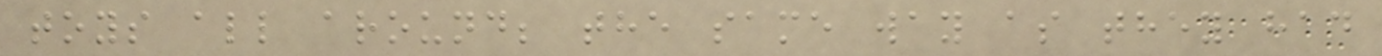toys all around; the same way as they had
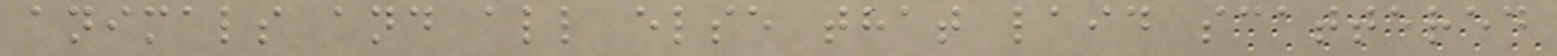animals and all else that laid scattered
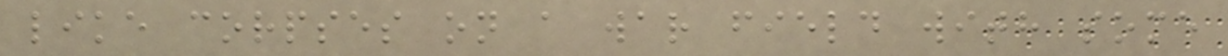like corpses on a war field with some
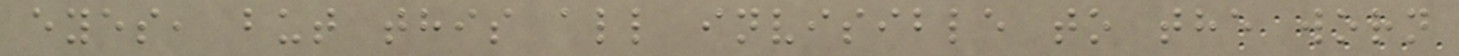eyes, but this all invisible to the worn
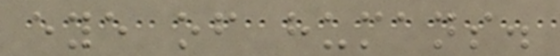eye of humans.
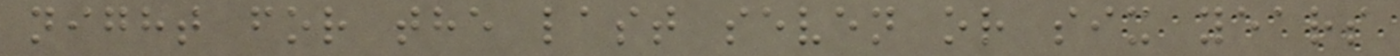night for the last seven or six years
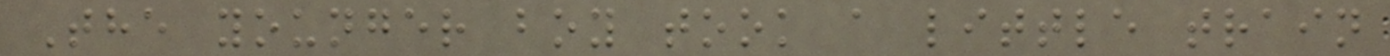The younger boy took a little train
